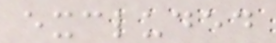excluded
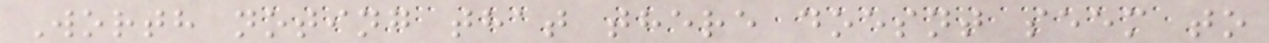Worth noting that there doesnt seem to
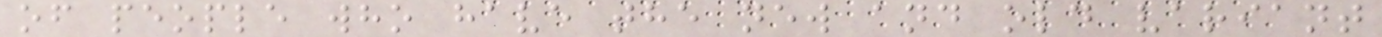of people who have the new and old variant
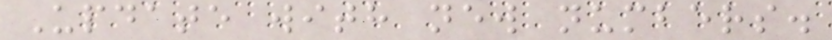Update with new numbers.
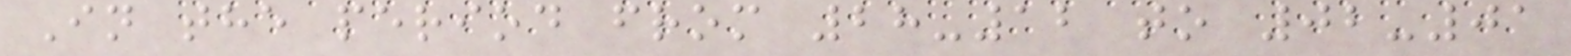In the period from 28-12 to 02-01
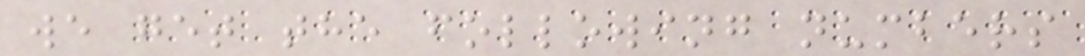we get the following numbers
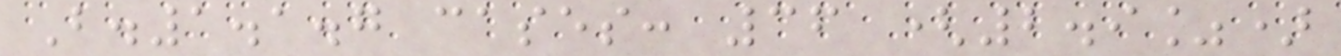B.1.1.7 cases: 36 (2.9%)
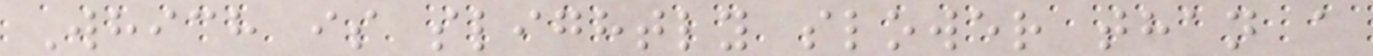Which is slightly slower than a
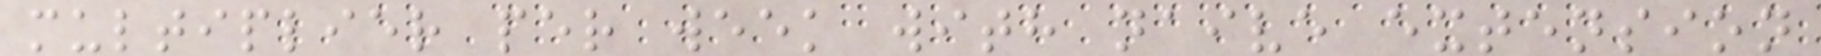multiplier per week with naive extension
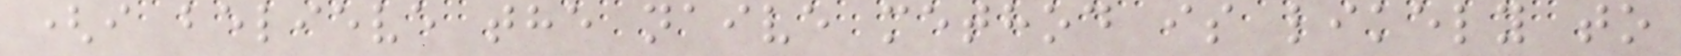(i believe the naive method is likely to
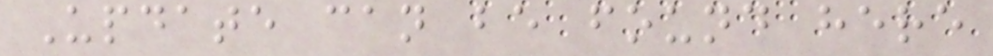Update can be found here
